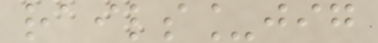rails_jig
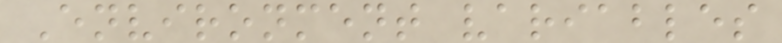Environment variables
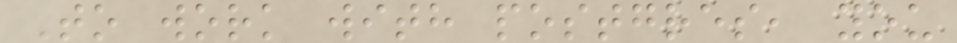To work with postgres, you
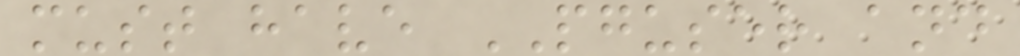must have PGUSER and
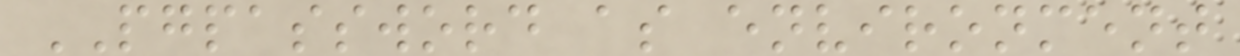PGPASSWORD as environment
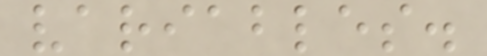variables.
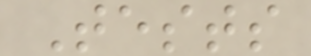Tests
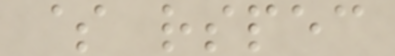$ rspec
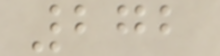272
